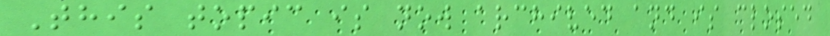This topic is now archived and is closed
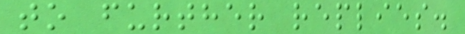to further replies.
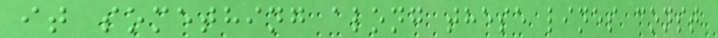it something along these lines const
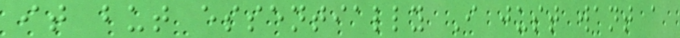it but essentially I just want a
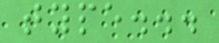type...
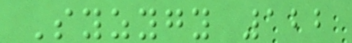Syzygy 122
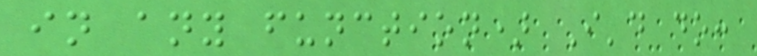in any function) I'd do:
